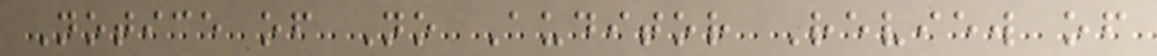Notice of No Auditor Review of
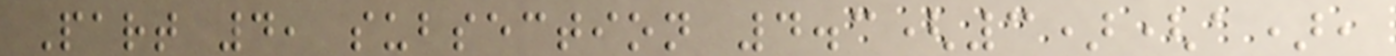Part 4, subsection 4.3(3)(a),
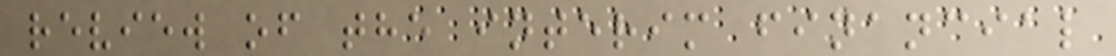review of the interim financial
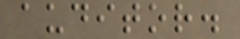auditor.
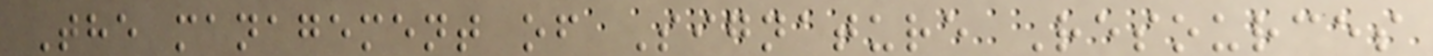The management of Signature Resources
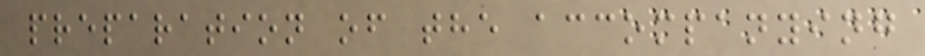preparation of the accompanying
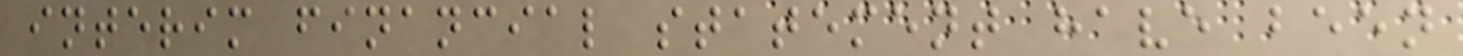interim financial statement have been
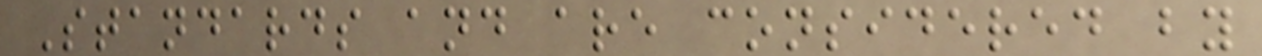Standards and are considered by
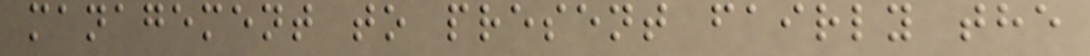management to present fairly the
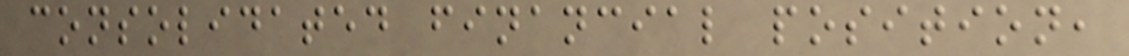consolidated financial position,
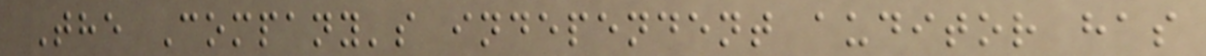The Company's independent auditor has
